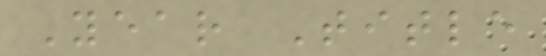Year Title
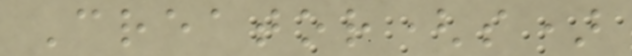Creator(s)
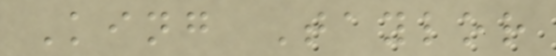King Taylor
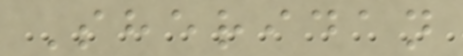Sheridan
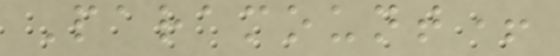Paramount+
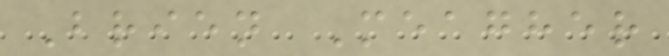Brien Meagher
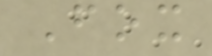Fox
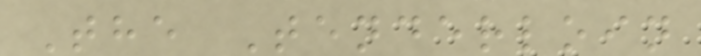The Tenderloin
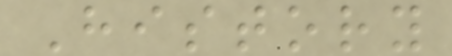History
